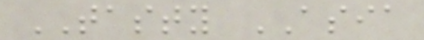TASTY ASIA
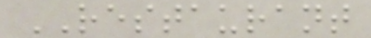RESTAURANT
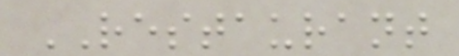RESTAURANT
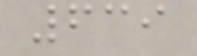639
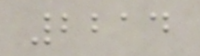2214
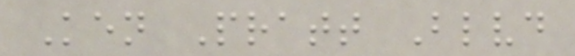Ken Pratt Blvd
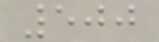500
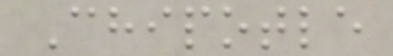Chipotle
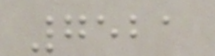7521
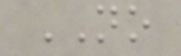NO
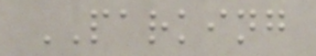PARKING
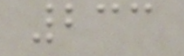233
